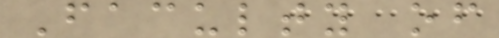Faculty of
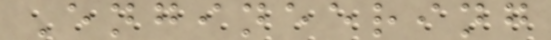Engineering
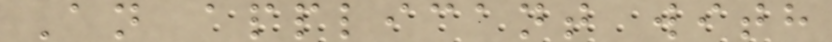An applicant with
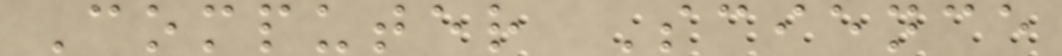Computer Science
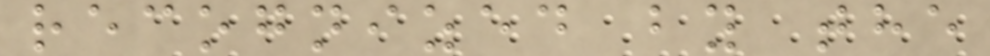recognized by the
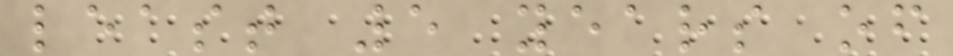least 5 years of
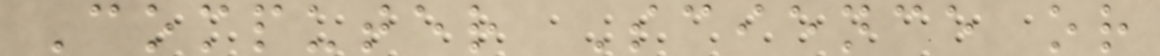Computer Science or
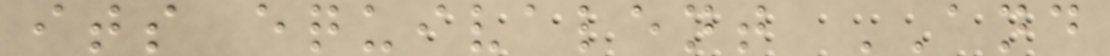its equivalent AND
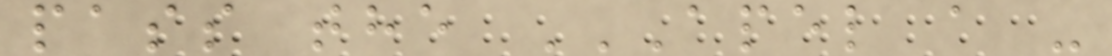pass the APEL A -
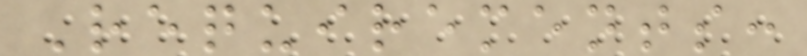Requirements:
